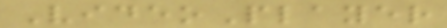VideoPlayer
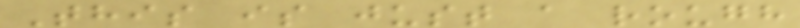This is just a rough
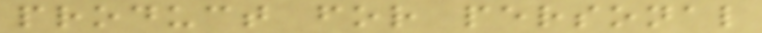product for personal
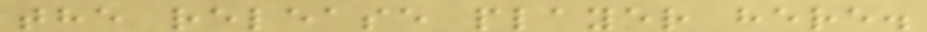the release player here.
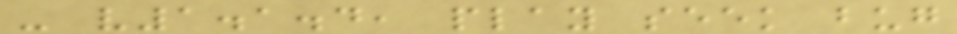- v1.1.4, play seek bug
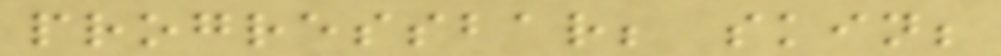progressbar; skin;
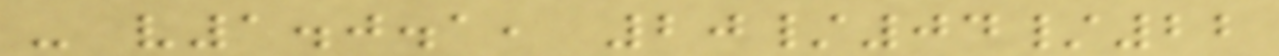- v1.0.1, 20/04/22
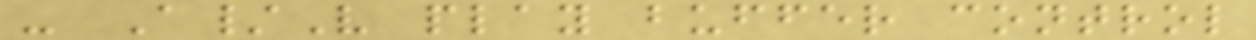- A/V play buffer control
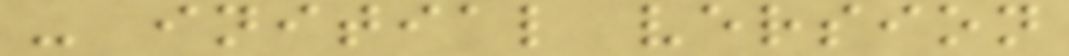- initial version
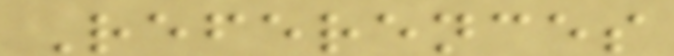References
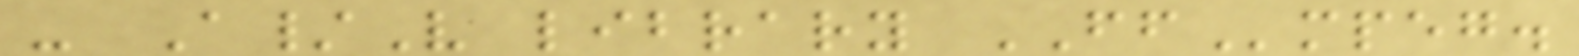- A/V library FFmpeg.
